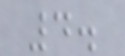4.
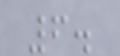6.
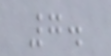7.
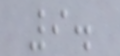9.
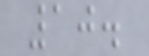10.
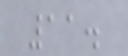11.
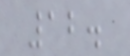12.
